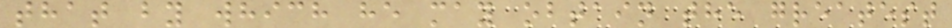that by which he may obtain the greatest
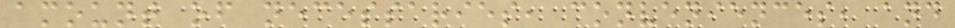amount of necessaries, conveniences, and
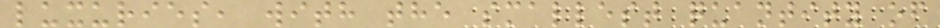luxuries, with the smallest quantity of
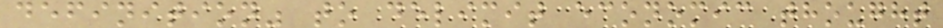definition" to delimit economic thought
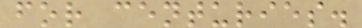for centuries.
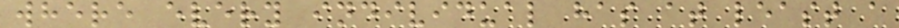where every individual has at least a
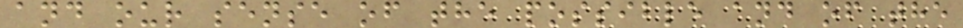and our sense of the possible and of the
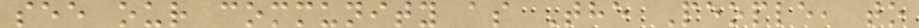see our community as The People, to
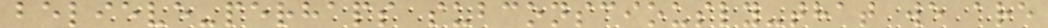believe-perhaps subconsciously-that we are
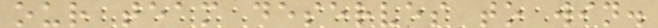our team deserves to win.
